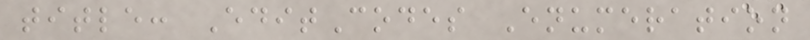title: EditCodes Enumeration
